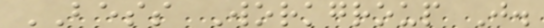BESS Workgroup J.
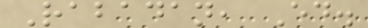Rabadan, Ed.
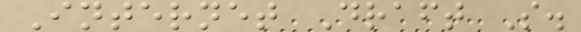Internet Draft S.
